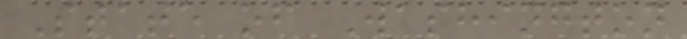State of Washington
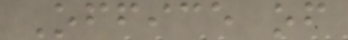Office of
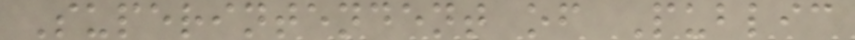Superintendent of Public
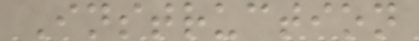Instruction
